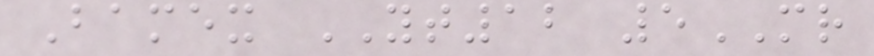Bamex YT12 5MR
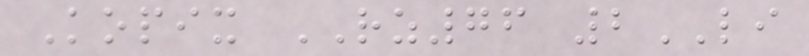Kopix RZ76 2LI
